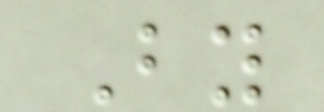By
